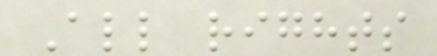All rights
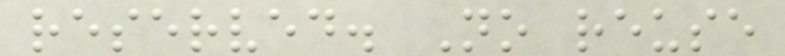reserved. No reuse
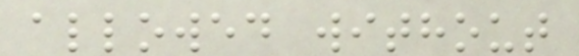allowed without
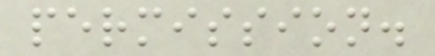permission.
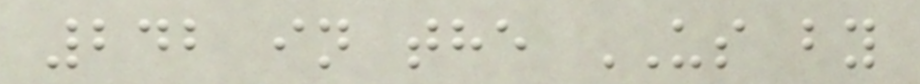242 in the US by
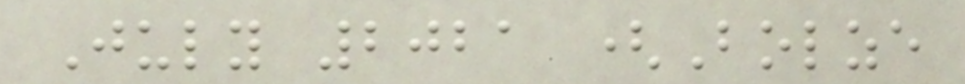July 2021 (Bolze
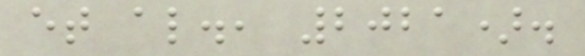et al., 2021).
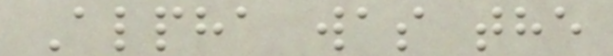Alpha was the
